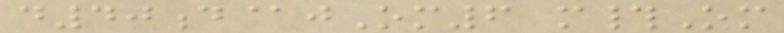d40d@jOm6 m#Om
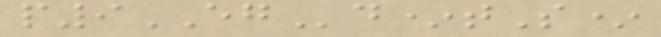p9EGd*tS*
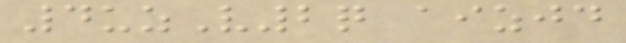4uzV2q aizjd
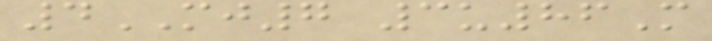4MJ7 3u86M
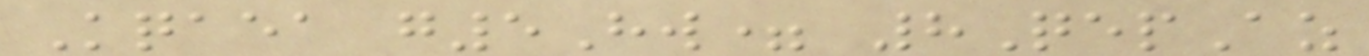Kqaea g5Hw= 8QepAz
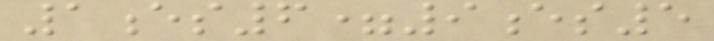1es6=9es5
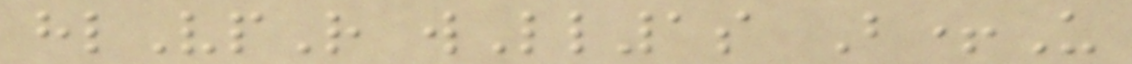hlVpR wLl1s B+U
